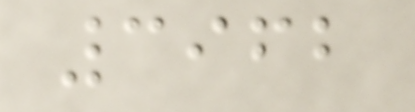3962
